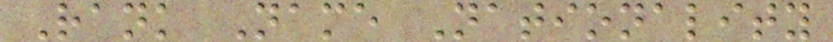Rank Name Nationality
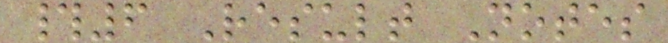#6 Result Notes
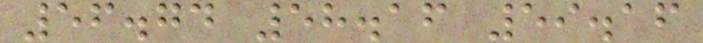56.74 58.16 59.16
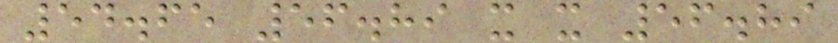54.65 56.89 x x 56.89
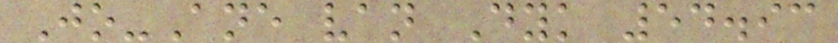Jo-Ane van Dyk 54.93
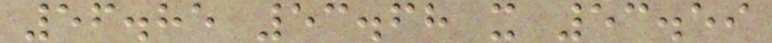56.85 53.68 x 53.59
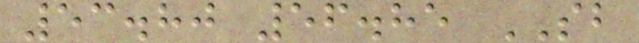53.80 56.85 SB
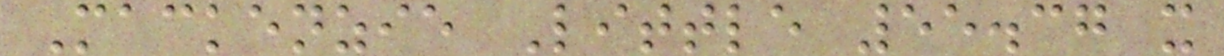Mackenzie Little 55.37 x
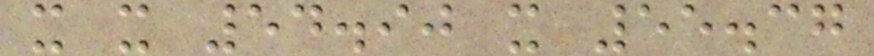x x 54.90 x 55.37
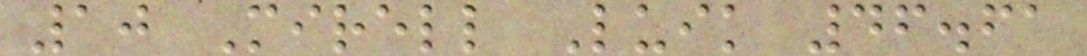10 Mirell Luik 46.61
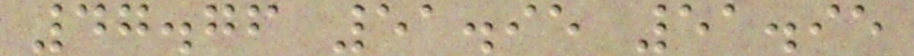47.76 51.95 51.95
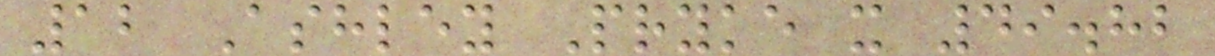12 Ashley Pryke x 49.82
